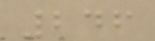246
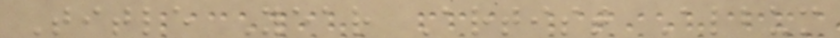Title Year Artist Album
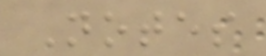Notes
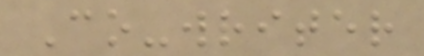Co-writer
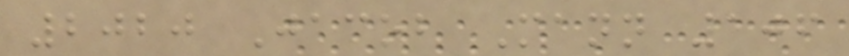2020 Jacob Mann 106
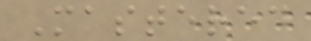Mastered
